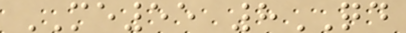ME55 8QD
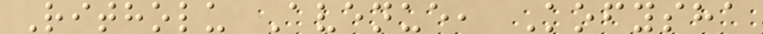Ritholu Avenue, Kofysha
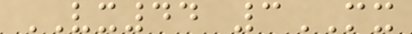VX44 3MX
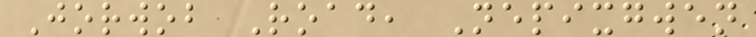Jorwob Road, Nepixgwen
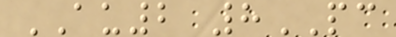AU2 8PC
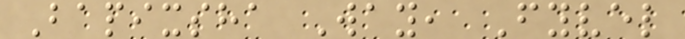Bapixsha Way, Fyvel
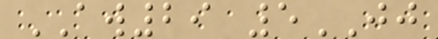AW29 5JJ
